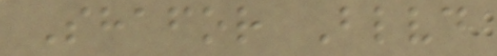Shafor Blvd
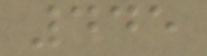445
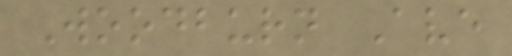Woodburn Ave
